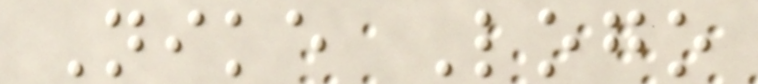Nike Logo
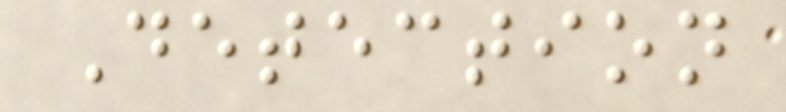Detection
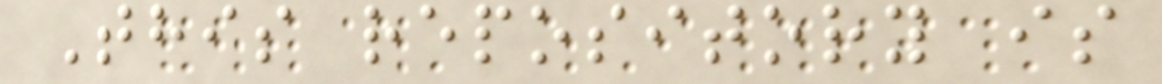This repository is
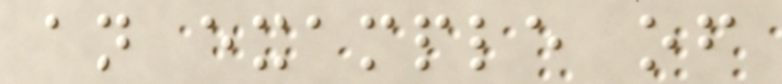an example of
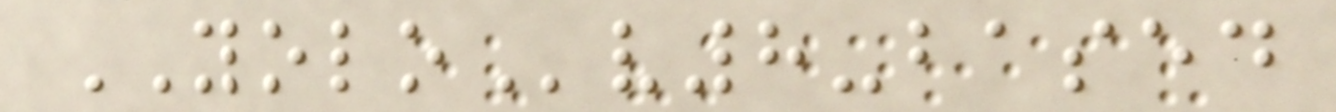YOLOv8-based
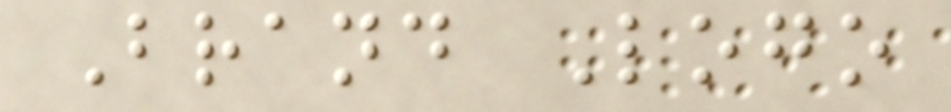Brand Logo
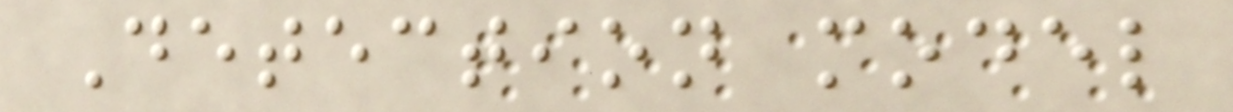Detection model
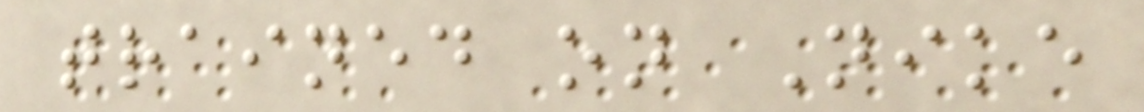trained on Nike
